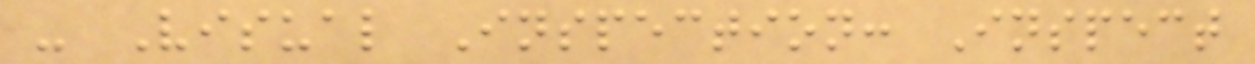- Visual Inspection: Inspect
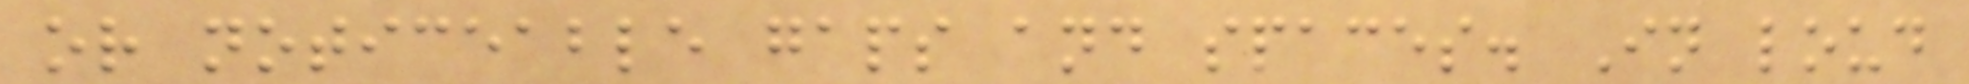or noticeable gaps and spaces. In loud
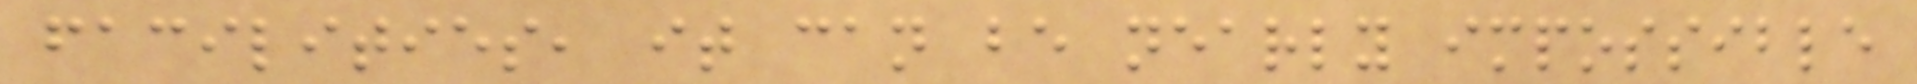facilities, it can be nearly impossible
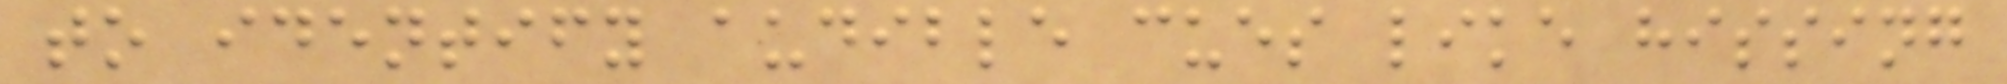to identify audible cues like hissing
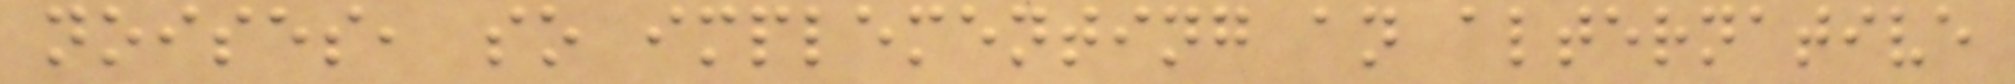noises, so implementing an alternative
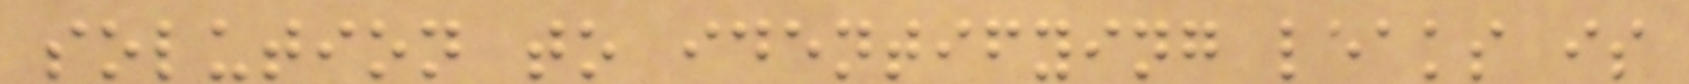solution to identifying leaks is
